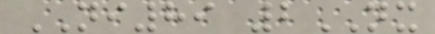NI89 2NX
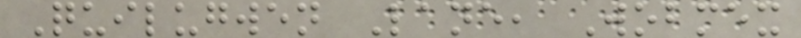Quilugwen Lane, Wobmex
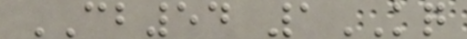CB54 1KQ
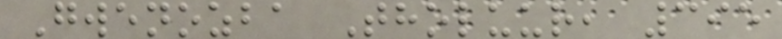Gwenozba Tholuur, 395
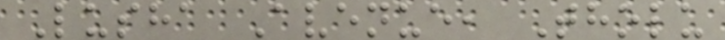Lusha Avenue, Tholu
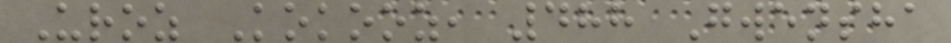Uroz Kokooz, 488 Gwensha
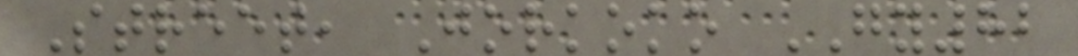Street, Jorkoko GY82
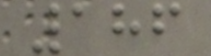186
